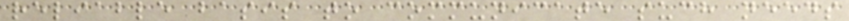reliable basis to communicate such needs
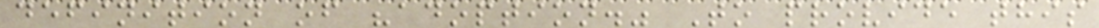definition of "adoption." To provide this
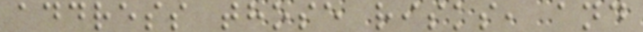address those risks, and
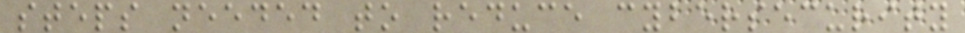steps needed to reduce cybersecurity
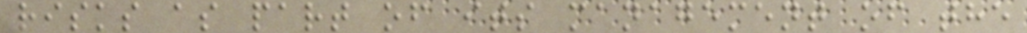risks as part of its management of the
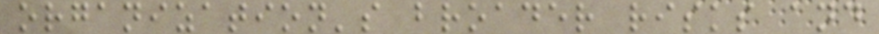organization's broader risks and
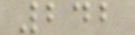242
